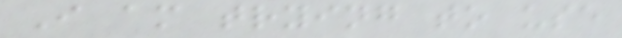I am trying to use
